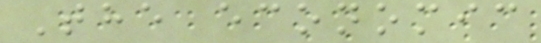The economic
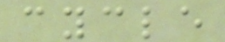cycle
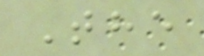The
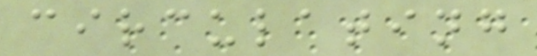circulating
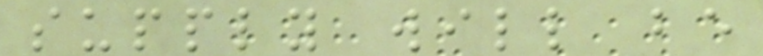supply will be
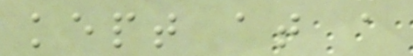kept at a
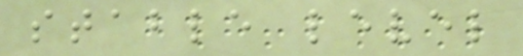stable level
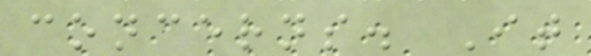concerns. It
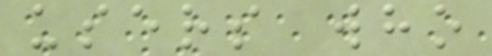users who
